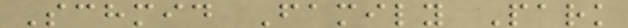Schmid Family Park
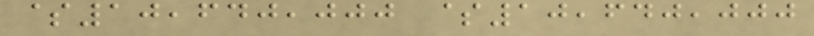$10,640,000 $10,640,000
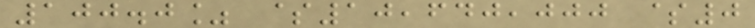100.0% $10,640,000 $0
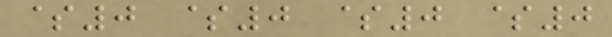$0 $0 $0 $0
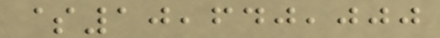$10,640,000
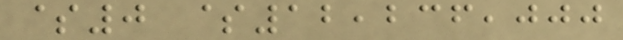$0 $12,236,000
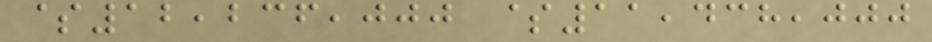$12,236,000 $11,438,000
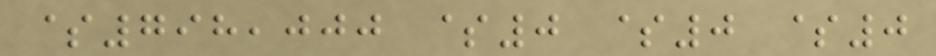$798,000 $0 $0 $0
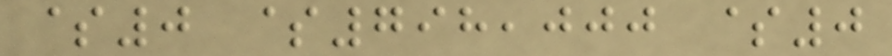$0 $798,000 $0
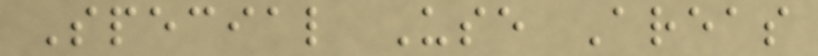Special Use Areas
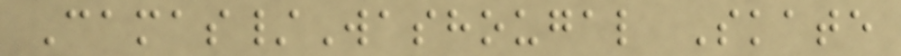Camas/Washougal Skate
